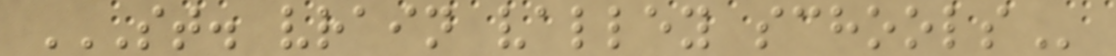ST. VRAIN VALLEY SCHOOLS
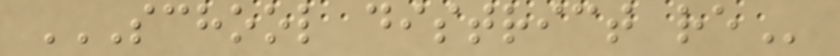SCHOOL DISTRICT RE
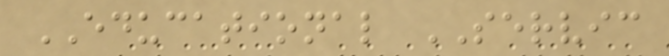EDUCATIONAL SERVIC
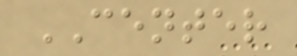CENTER
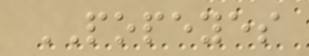POPEYES
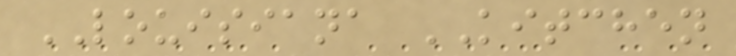LOUISIANA KITCHEN
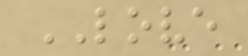LOVE
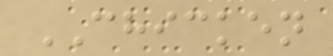CHICKEN
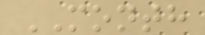MONTH
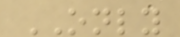ONLY
